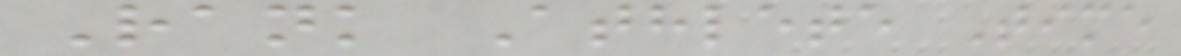Rank Athlete Time
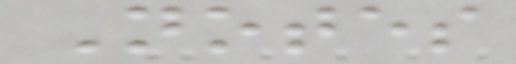Notes
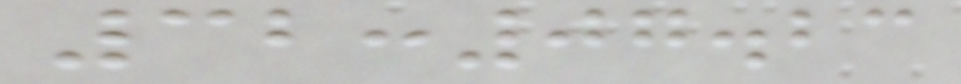32:07.23
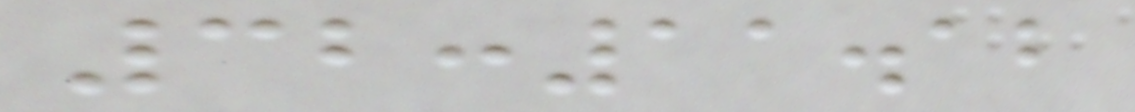32:11.12
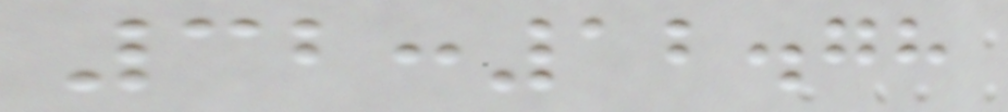32:12.78
